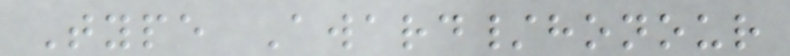Type Award/honour
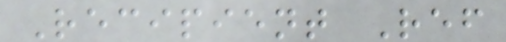Recipient Ref
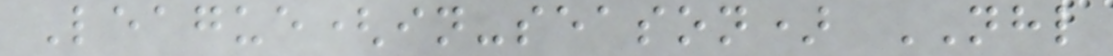League(in-season) NHL
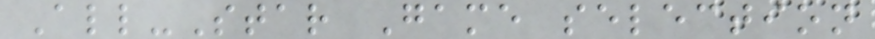All-Star Game selection
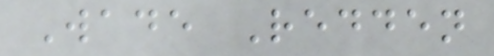Wade Redden
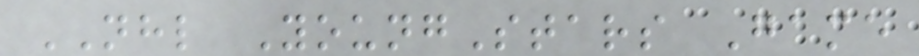NHL YoungStars Game
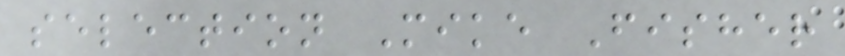selection Mike Fisher
